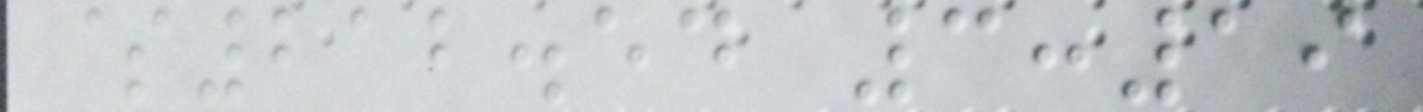$212.54 3:19
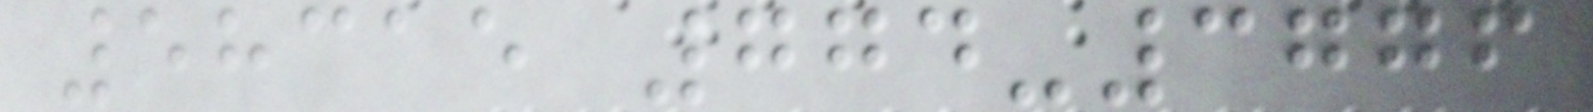58315 774-3776
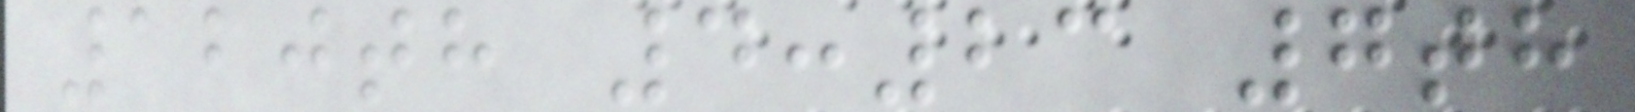120th 4:23 7th
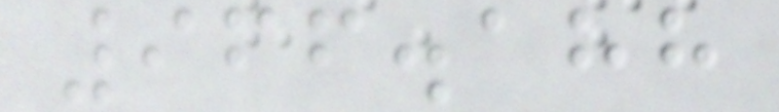966.188
